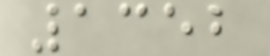1352
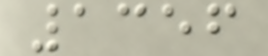1356
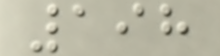198
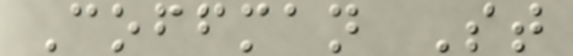Coffman St
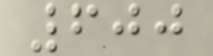600
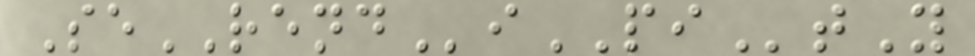SeRENDiPItY
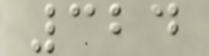324
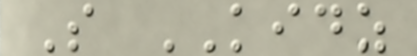S KIDZ
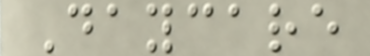Daycare
